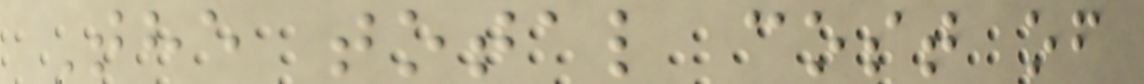The total cost of
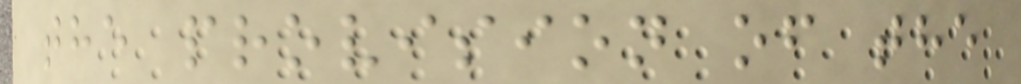the provision of the
